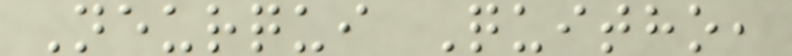Neurqui Quitho,
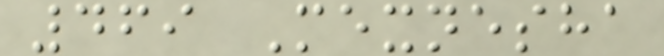469 Mexnesha
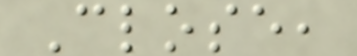Close,
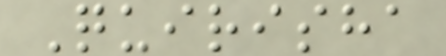Quirisha
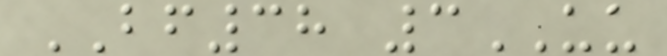BF38 3UU
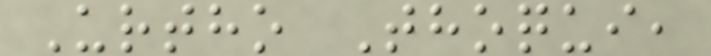Urtho Thoqui,
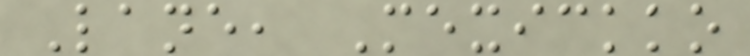Lane, Mexickko
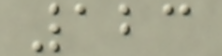123
